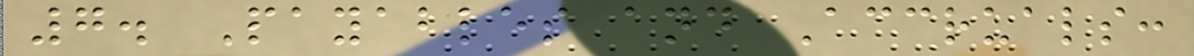7. Payables and Accruals:
